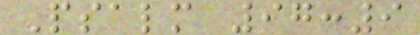Psalm 97:9
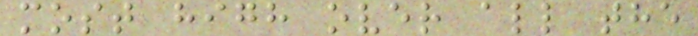most high over all the
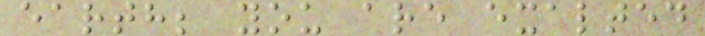earth; you are exalted
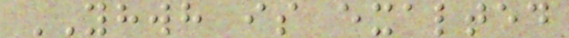YHWH is exalted
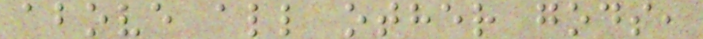above all other gods,
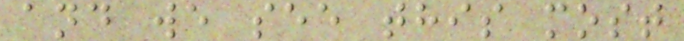and we see this most
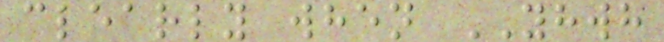clearly when YHWH
